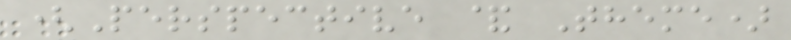(Perspective & Theme)
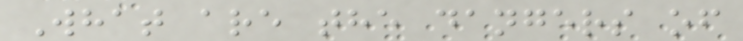What are the dangers of
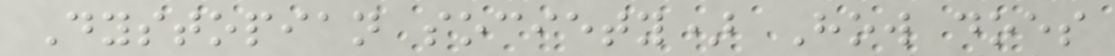Dystopian society) How does
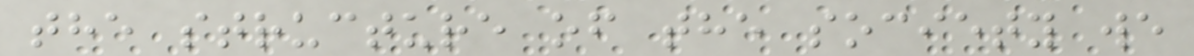the structure of the society we
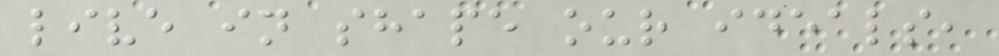live in shape our ideals,
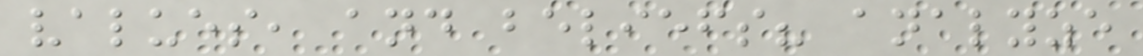values, and beliefs? analyze
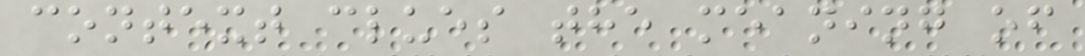context clues the meaning of
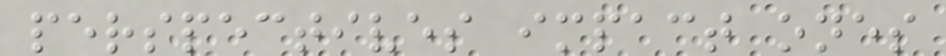perspectives impact ones
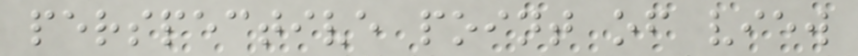perspective point of view
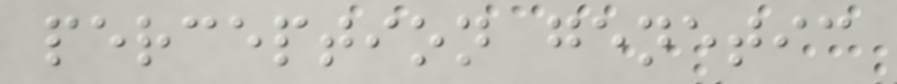perception genetic
